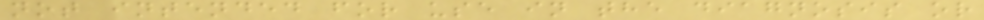not intended for use in the diagnosis or
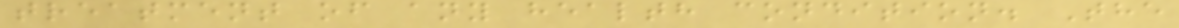treatment of any health condition. The
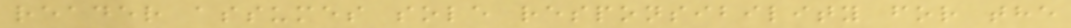reader assumes sole responsibility for the
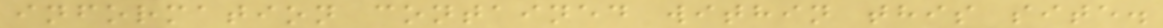information contained within this site.
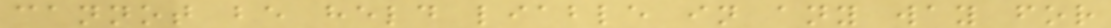cannot be held liable in any way for
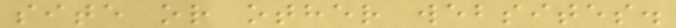site or other websites.
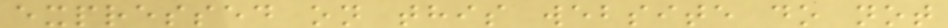expressed on this website do not
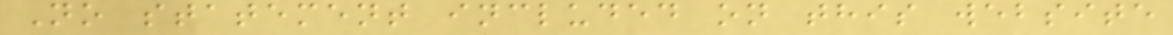No statement included on this website
